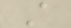A
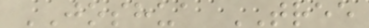JOSHUA TREE
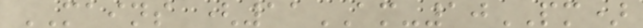MAINS (11AM-10PM)
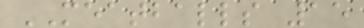MEATBALLS 15
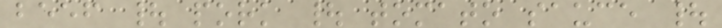beef | pork | tomato sauce |
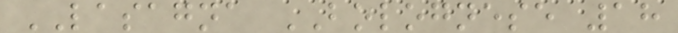LASAGNA BOLOGNESE 18
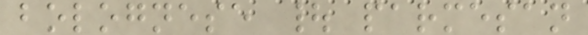bolognese | parmesan
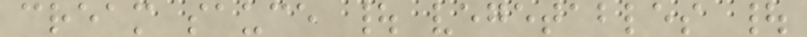cream sauce | vegetables |
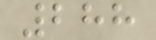288
